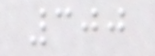300
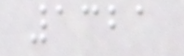1321
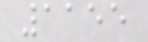1155
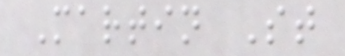Martin St
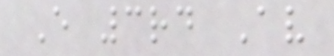E 3rd Av
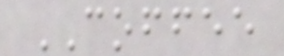COFFEE
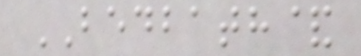BEDBATH&
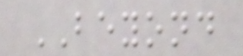BEYOND
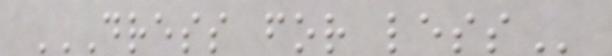DRESS FOR LESS
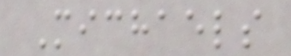Michaels
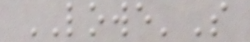LOWE'S
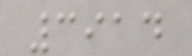3914
